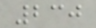230
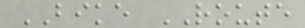BIKE ROUTE
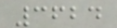3624
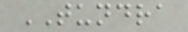TUNDRA
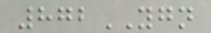872YGN
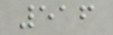516
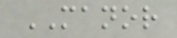MANOR
